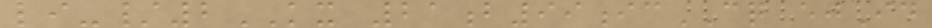li-/2KX 21b99icCQ ejId
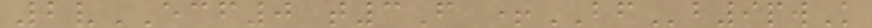2vECF0 t3F +BFb9pwK
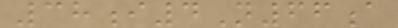38i4N66a
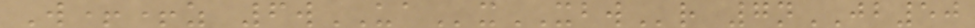W++z 6wUAxXBWr 7nJB50
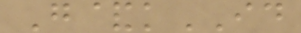G&kID
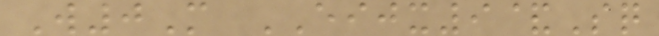W0M EIJX9&Sq
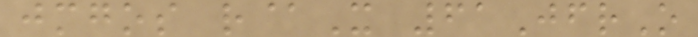jmgos r@X 61JfrO
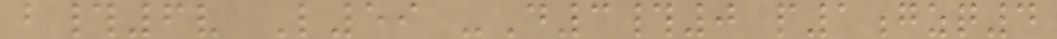b#6v L59 -D3#0 p1gzq4
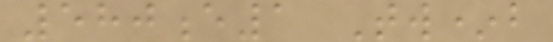580e1 Tw*b
